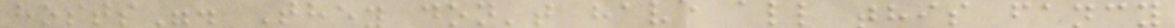hosts". They don't have all this fancy
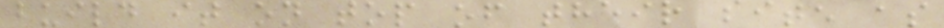build it on top of their site as
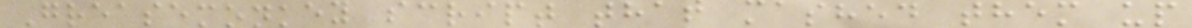Greasemonkey script that mashed them up
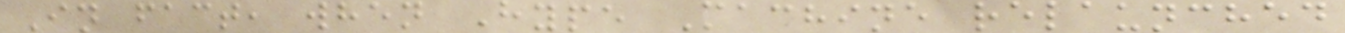In fact, when Hype Machine relaunched
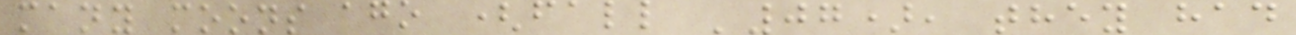many moons ago (fall '07), they had
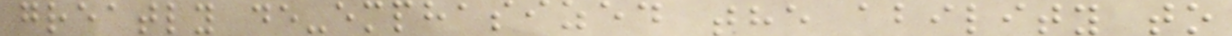greatly de-emphasized the ability to
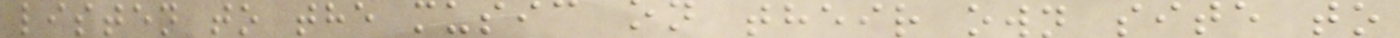listen to the music on their own site to
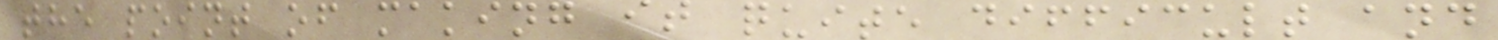the point of making it quite difficult and
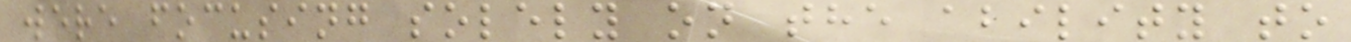were focusing solely on the ability to
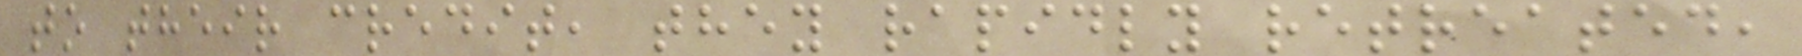to their credit, they rapidly retreated,
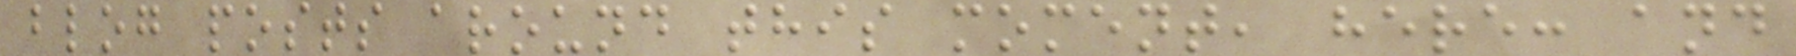blog posts around this moment, here: and
